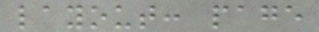layout: page
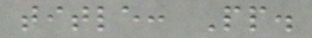title: Pp.
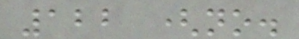122 (no.
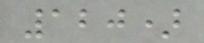120)
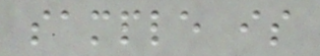sample is
